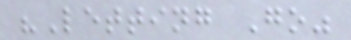"Letting Go"
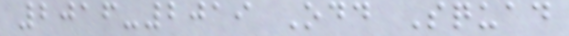2016-2019 Odd Squad
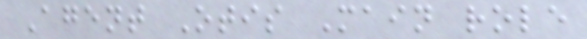Agent Otis Main role
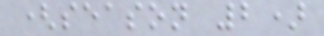(season 2)
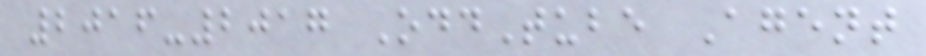2016-2017 OddTube Agent
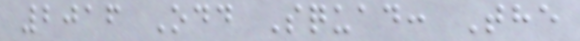2016 Odd Squad: The
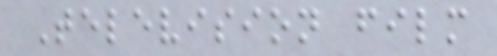Television film
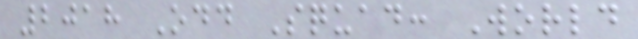2018 Odd Squad: World
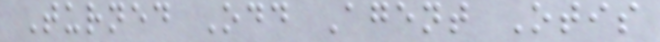Turned Odd Agent Otis
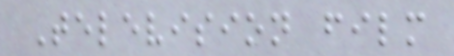Television film
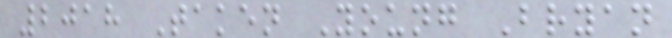2018 Taken Young Bryan
